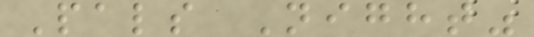Pals Night"
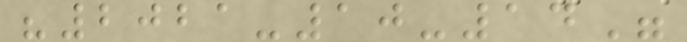"2021-10-14"
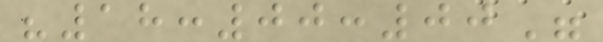"18:00:00"
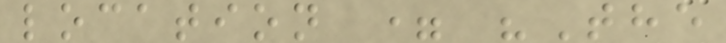location = "The
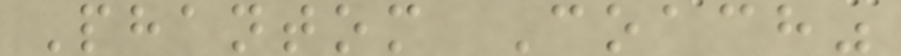Phantom Coach"
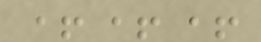+++
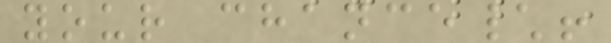your chance\!
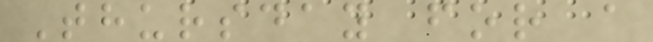Thursday for a
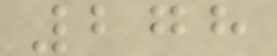278
